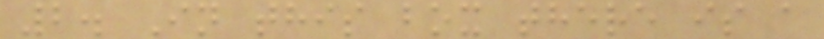2. In this box there is a
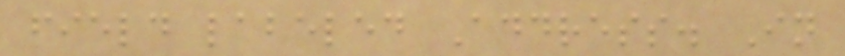field labeled Address. In
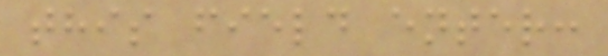this field enter:
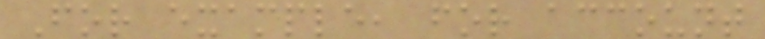For example, for account
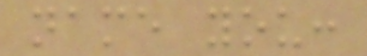name you:
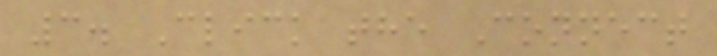3. Click the Connect
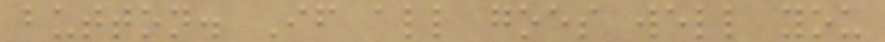button. If all goes well you
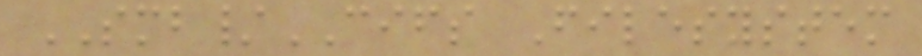SMB/CIFS Filesystem
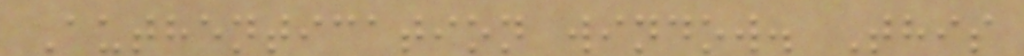Authentication window. This
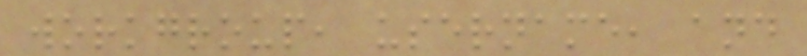workgroup, username, and
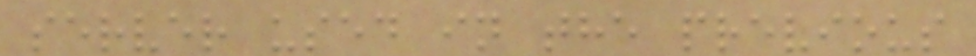server used in the previous
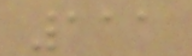111
